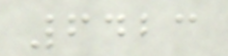6423
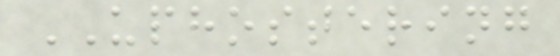UPHOSTERING
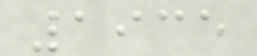1935
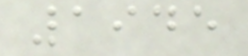1945
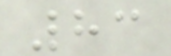83
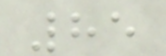85
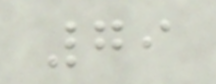79
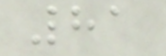81
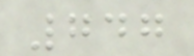747
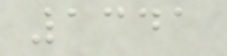1341
